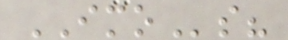IMOs?
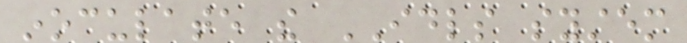inoculate the IDLS system
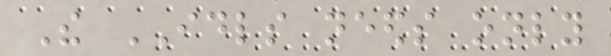The IDLS needs only
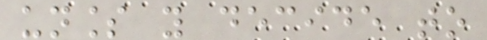unless you decide to
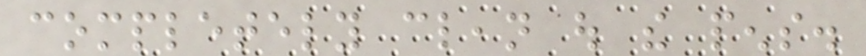completely clean out the pens.
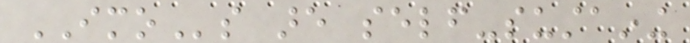IMOs are self-sustaining
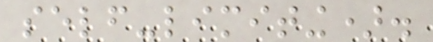self-limiting).
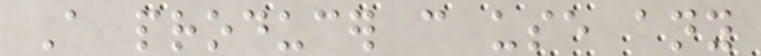A producer can use any
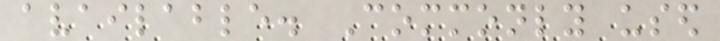available. Commonly used
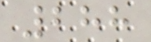288
